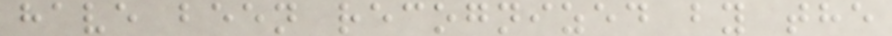have been recognized by the
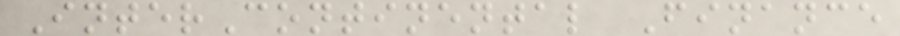InterContinental Finance
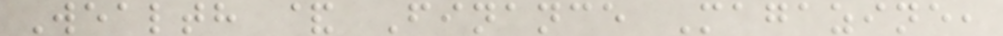Wealth & Finance Magazine,
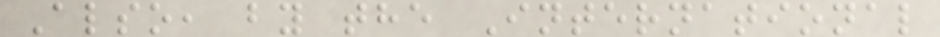Also, by the International
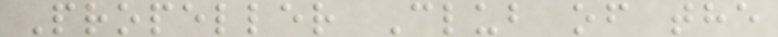Propeller Club of the
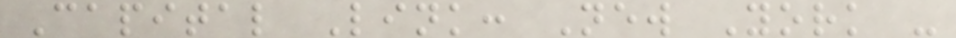Capital Link: New York -
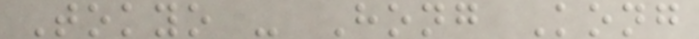Tokyo - Hong Kong
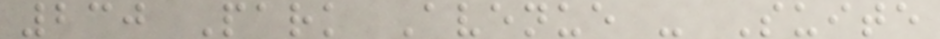230 Park Avenue - Suite
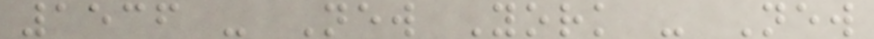1536 - New York - New
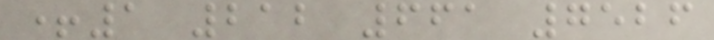+1 212 661 7526
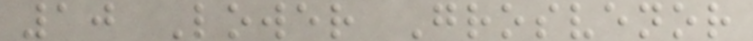10 Lower Grosvenor
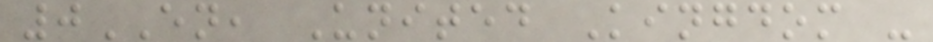0EN, United Kingdom -
